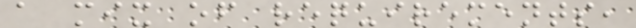a mix of requirements,
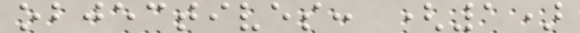objectives: (1)
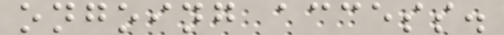ongoing access.
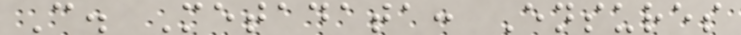C. Metadata: Ensures
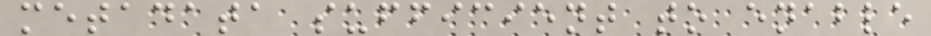metadata sufficient to enable
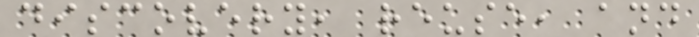discovery, reuse, and
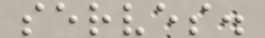serves.
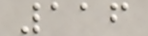116
